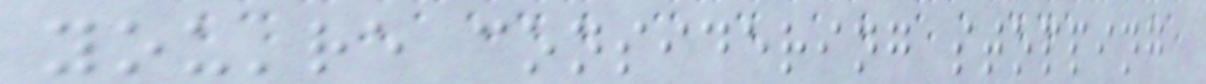you're considering stopping
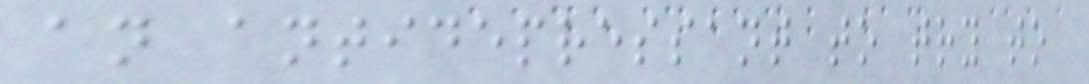an antidepressant to try to
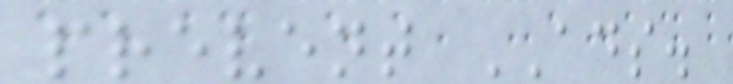prevent ADS.
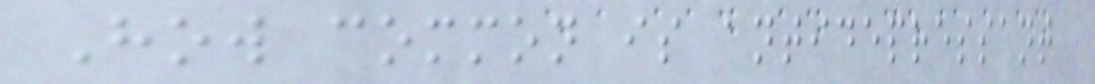How common is antidepressant
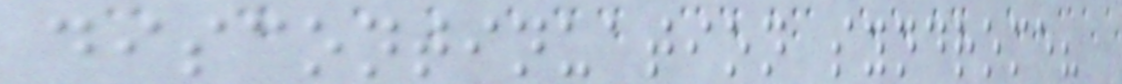discontinuation syndrome?
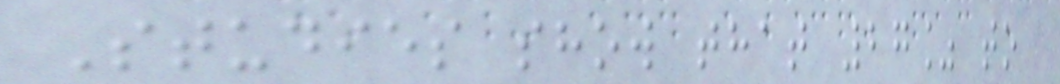Studies show that 27% to
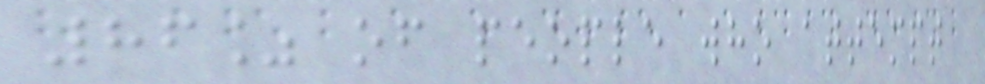86% of people who attempt
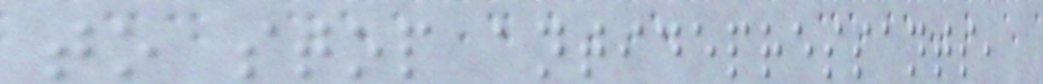to stop antidepressants,
